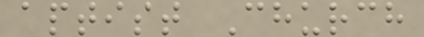aptist Church
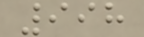998
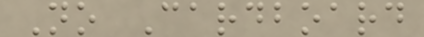No Cardboard
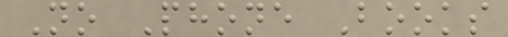No Phone Books
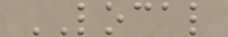LOCAL
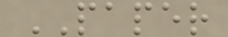PAPER
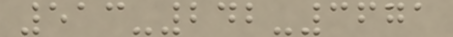513-242-3671
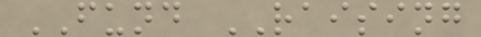FUND RAISING
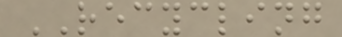RECYCLING
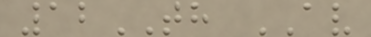12TH AV
